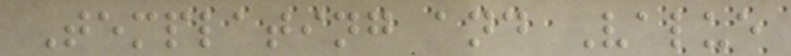Templating and Value
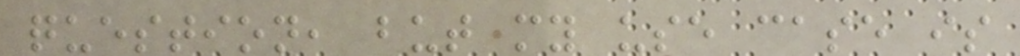question, but my use case is
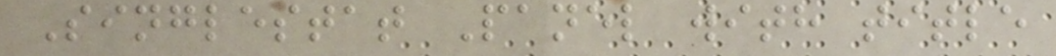Singlestat Panel with title
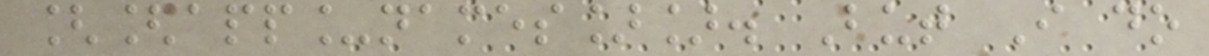[[app_names]]. But I do
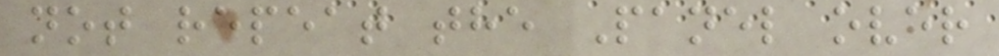not repeat the Panel over
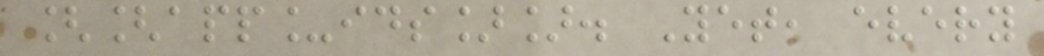[[app_ids]]. Yet, every
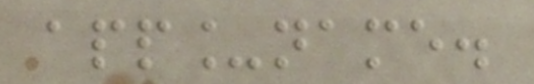app_name.
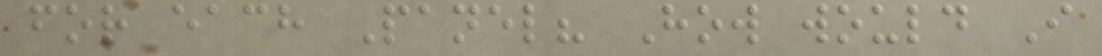for each Panel? How would I
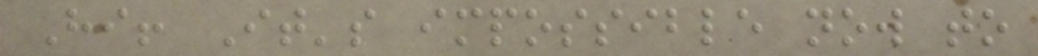Hi! It's impossible now to
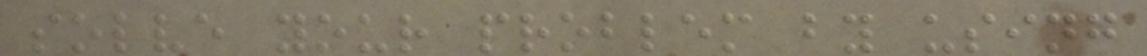solve your problem by using
